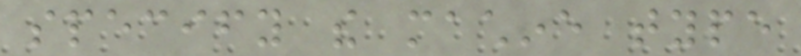specify the machine type
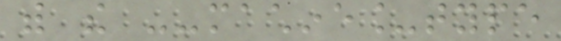with the --machine_type
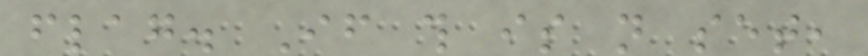flag. If this is not set,
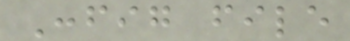Config file
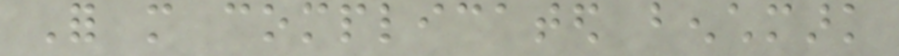For more complicated benchmark
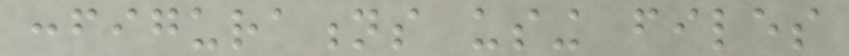configurations using files
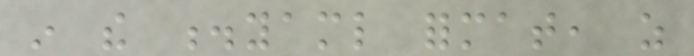in the .yaml format, as
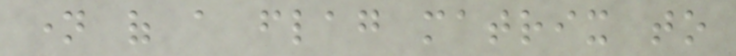name of a flag matrix to
